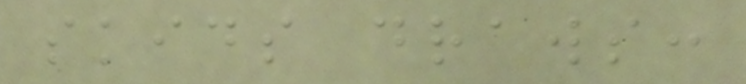skids draws:
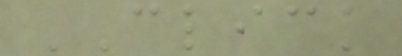CLICK
